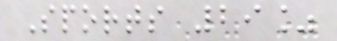Sports 29%
